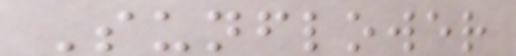Sunflower
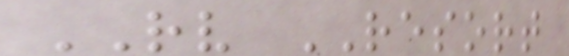RV RESORT
